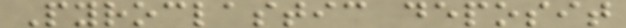Pyroclastic deposit
